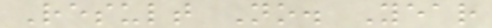Result No. Year
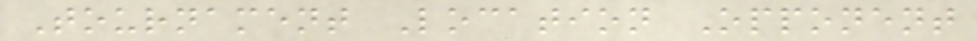Tournament Location Opponent
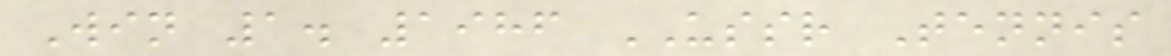Win 1. 1986 USSR Tennis
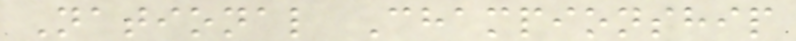National Championship
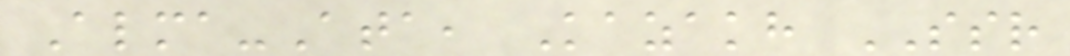Alma-Ata, Kazakh SSR
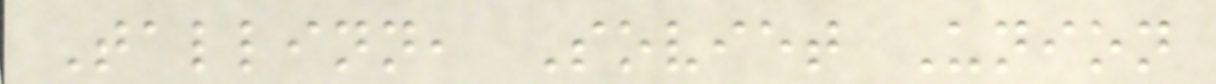Tallinn, Soviet Union
